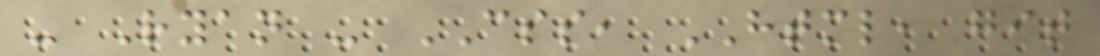- Ryan - CSS, HTML, git
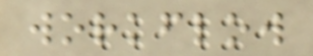workflow
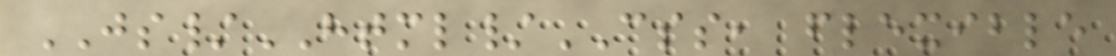JS/HTML/CSS, flexible
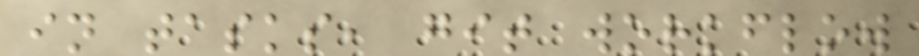in tasks, git workflow
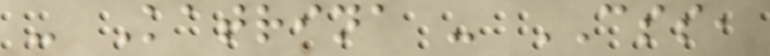- Katrina - CSS,
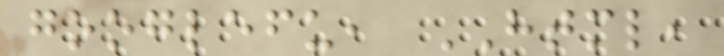googlefu, HTML,
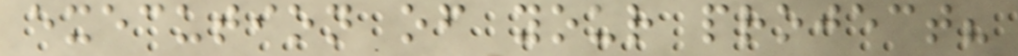execution of your project?
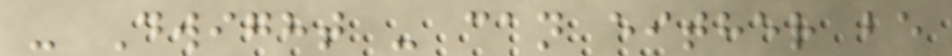- Dwight - can either be
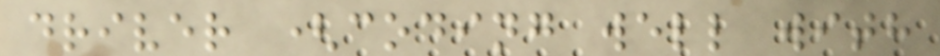driver (coding well with
